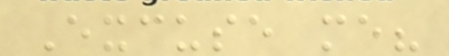Excuse me?
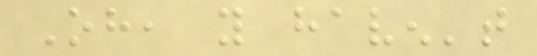Oh, you haven't
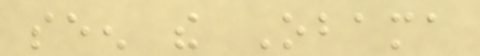seen the Obama
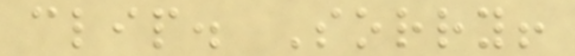clip. Sorry!
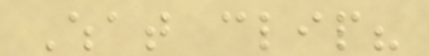What clip?
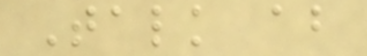Talk about
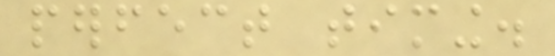perfect timing.
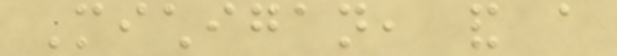Michigan, and a
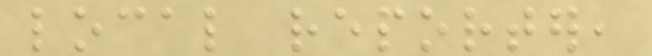local reporter,
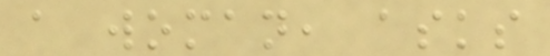a woman, asks
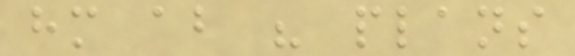him about his plans
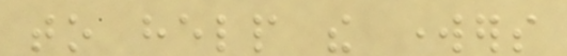to help the workers
